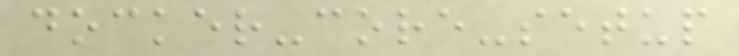docker-core-setup
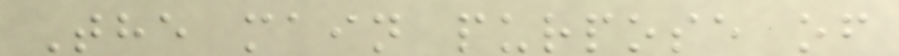The main purpose of
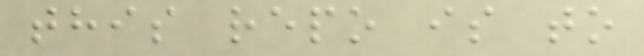this repo is to
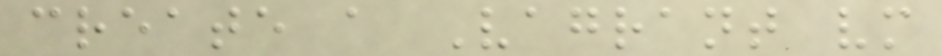create a Vagrant vm
